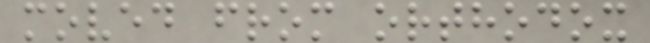moved from orthodox
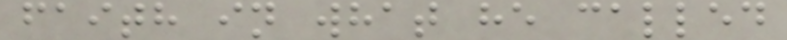faith in what he called
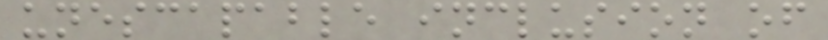unescapable inclusion of
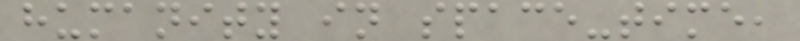humanity in space-time,
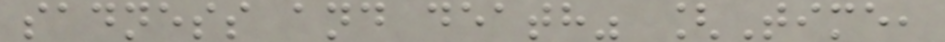sadness and death" [Time,
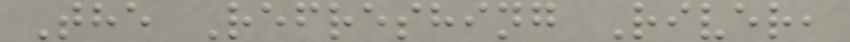The Refreshing River,
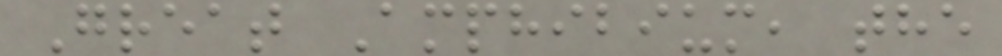Great Amphibium, the
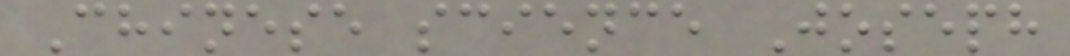Chinese science Joseph
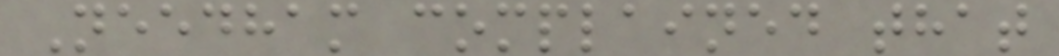Needham complained that
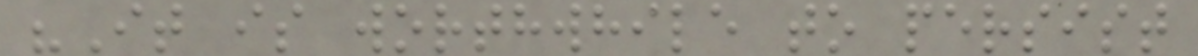"It is worthwhile to persist
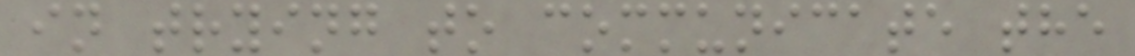in trying to communicate the
